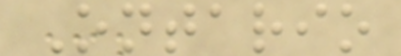Ontario
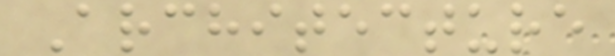Architecture
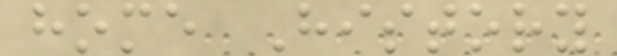home History
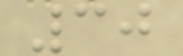30
